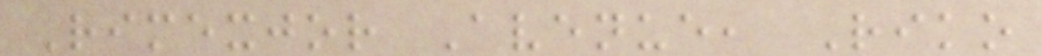Rimexjor Avenue, Riko
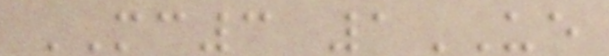MC3 1UE
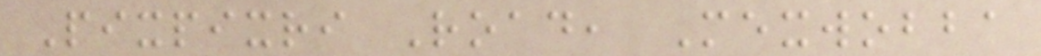Pixpixri Road, Mexwobba
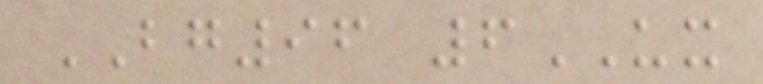BG96 6UX
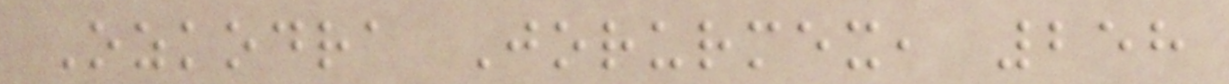Ozkodra Jorurmex, 258
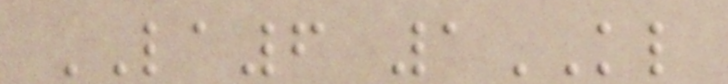LA6 1KL
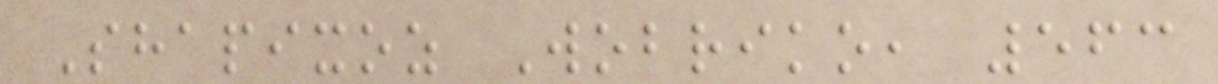Shapixoz Wobriko, 563
